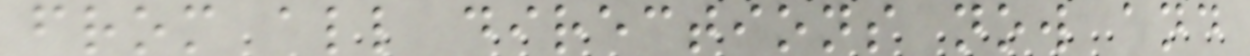from all directions now and
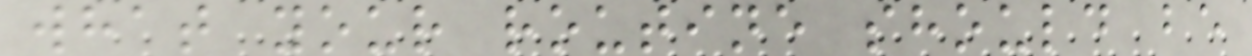what your routine should be
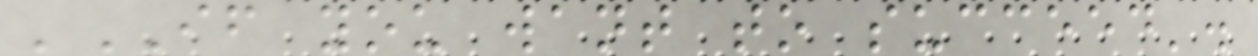'IF you want to succeed'.
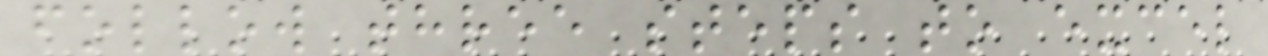follow three steps to excel
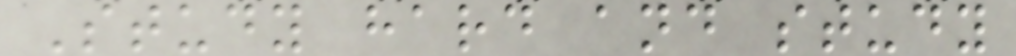Study hard and study
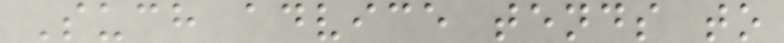Such advice tends to
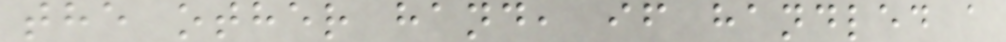the other hand, if handled a
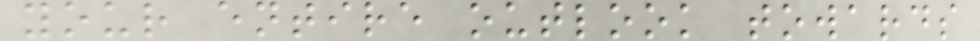your entire outlook towards
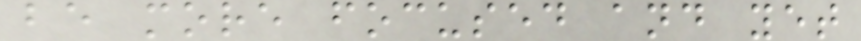be more focused and yet
